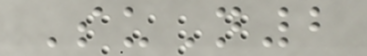SuN2
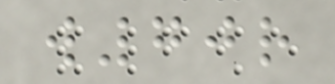w70r
